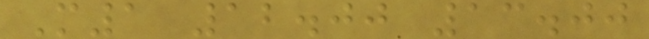M1 12.00 13.00
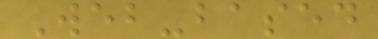Web-based
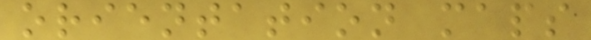orientation maps
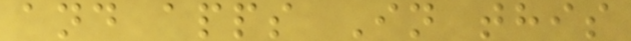and apps In this
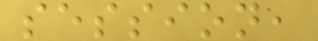session,
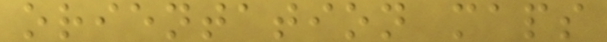orientation maps
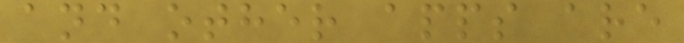and other apps are
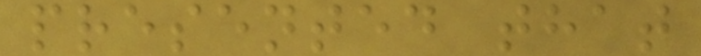presented that
